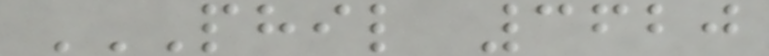PHIL 3620
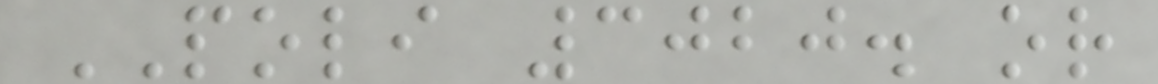POLI 3020. or
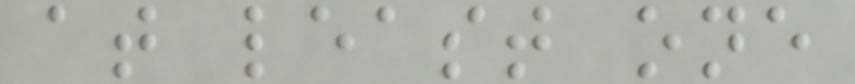at least one
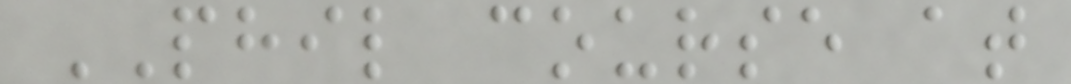PHIL course at
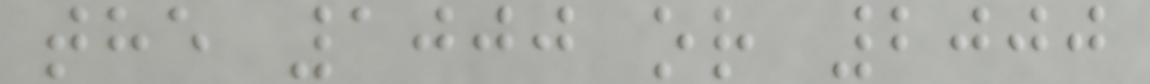the 1000 or 2000
